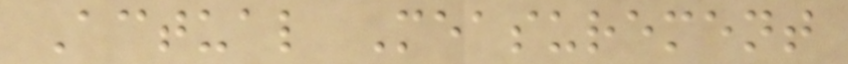Actual Measurement
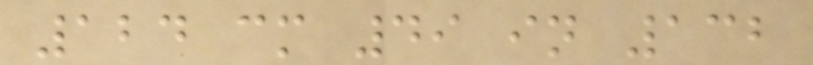124 cm 49 in 132
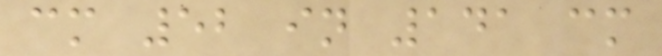cm 52 in 141 cm
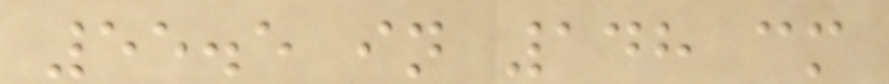55.5 in 148 cm
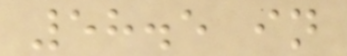58.5 in
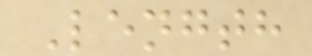Length
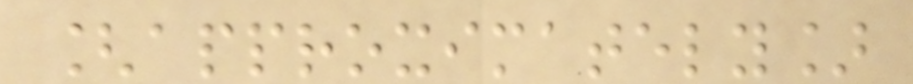[approximately]
